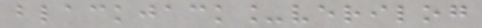blackjack_verilog
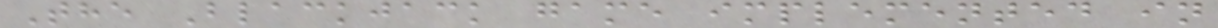The Blackjack game implemented in
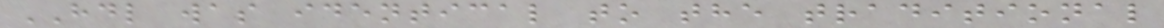HDL was identical to the traditional
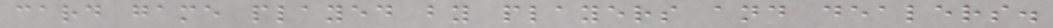card game played by players and dealers.
